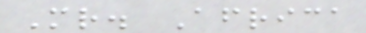Mr. Africa
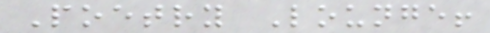Poetry Lounge!
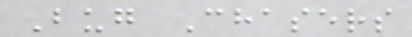Bug Chasers
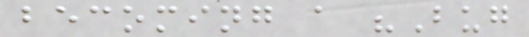becoming a "Bug
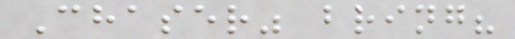Chaser" bring?
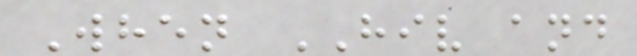When HIV and
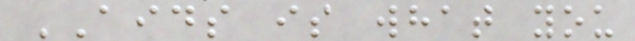AIDS is what you
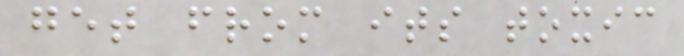get from its toxic
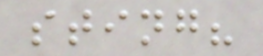sting?
